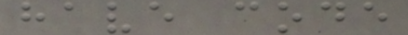have code
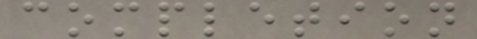completion
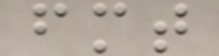fmt
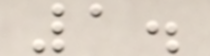1.
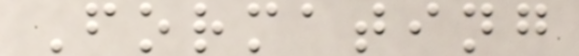Formating
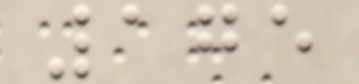175
